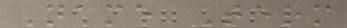Name Term
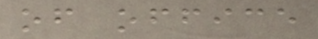of office
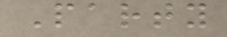Party
